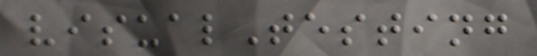visualTesting
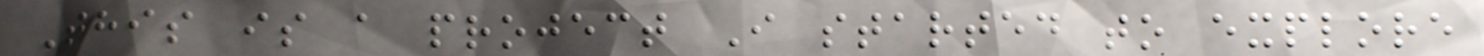This is a project I started to explore
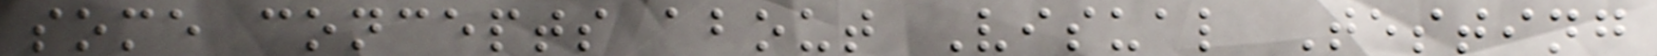some concepts about Visual Testing
